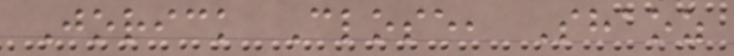Jorick Close, Shaoz
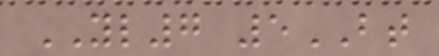YL7 5BT
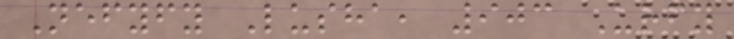Nefyfy Lusha, 903 Urfy
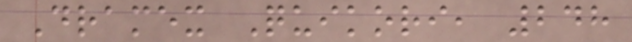Dramex Quikori, 248
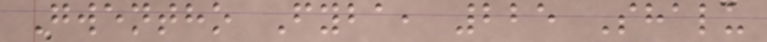Gwentho Fyba, 225 Shalu
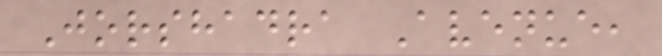Jorshadra Avenue,
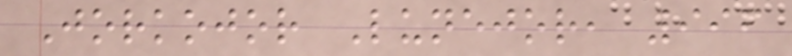Jorkojor Lunejor, 996
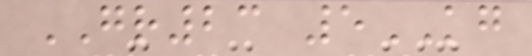GR23 5KG
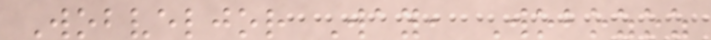Wobveljor Way, Wobozoz
